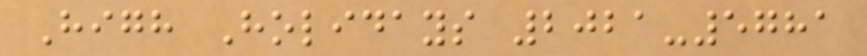High Holidays 2021-5781
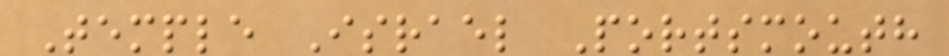Temple Israel Portsmouth
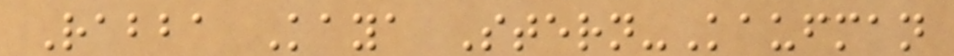Rabba Kaya Stern-Kaufman
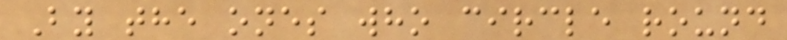By the ones who circle round
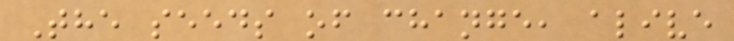The seeds of change, alive
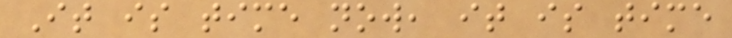It is time now, it is time
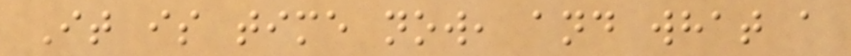It is time now, and what a
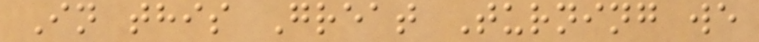In this Great Turning we
